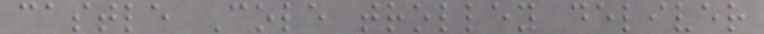castle Cole trolley deliver
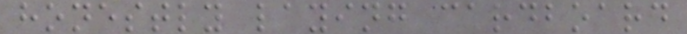honestly laying cardboard
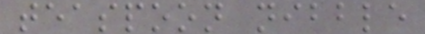teaspoon nibble
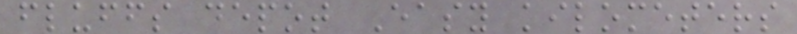fluffs depot Easy kilometers
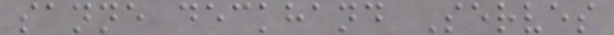sanne deckhand Serves
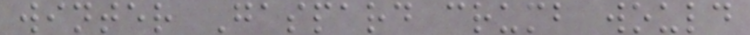winter Gaspard crumb would
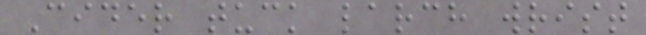Cider tuck larch wrist
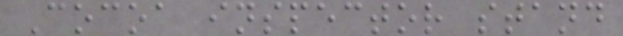Cocoa inspector stand
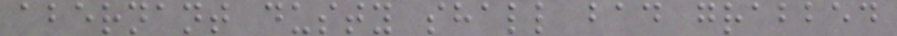abernant dusty shall bad grabbed
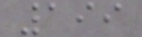199
